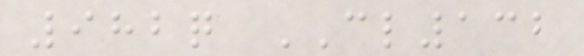982q CL132
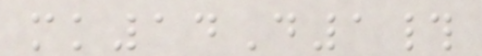mk14D1#
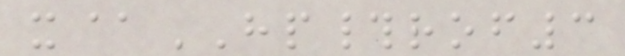x@HP#rof3
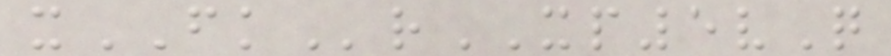xFKrXP5vQ
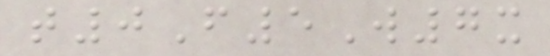t0F5W7x
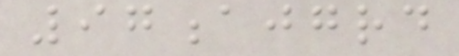97ajgrd
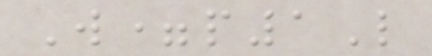W=p1L
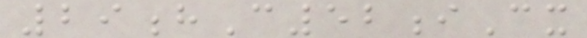29hC52iCx
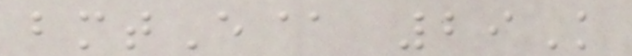bmtE@ 29K
